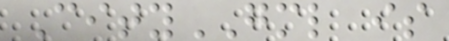CityGML is
